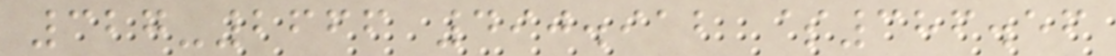327-2666 490.912 $386.56
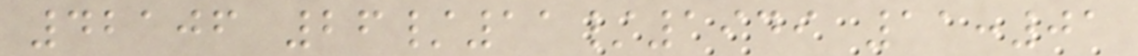42106 26/11/1949 11:01
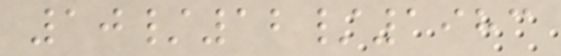10/12/1983
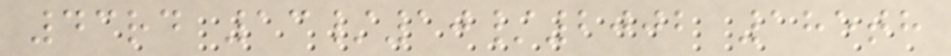43rd 13/10/2002 185th
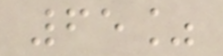65%
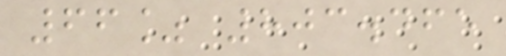66% 803.465
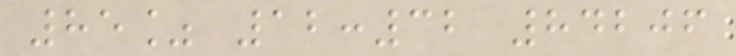85% 12:32 84206
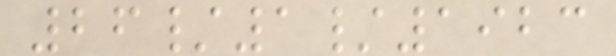26/1/1923
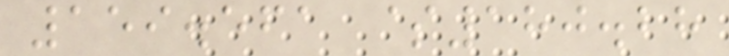159.561 $180.28
